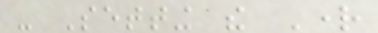- Setting the Right
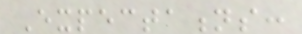Expectations:
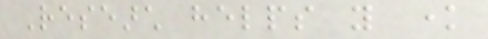Research helps you know
